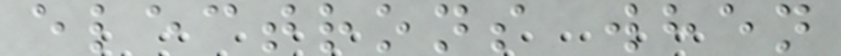electrons when
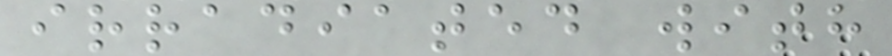irradiated with
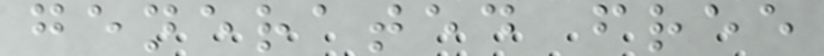generated free
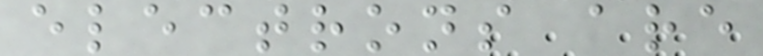electrons are
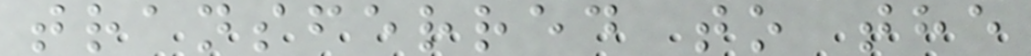transferred to the
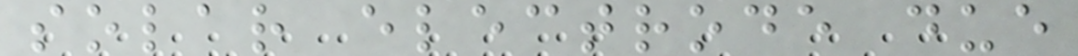solar electrode due
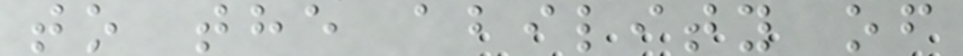to the ability of
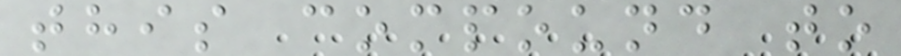this compound to
